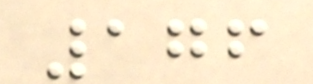176
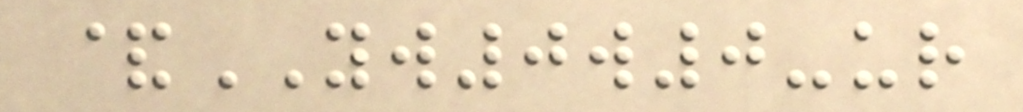&YW0w0-ur
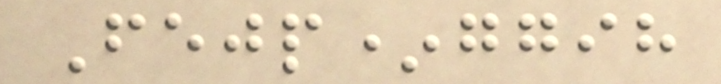Fejp*ggih
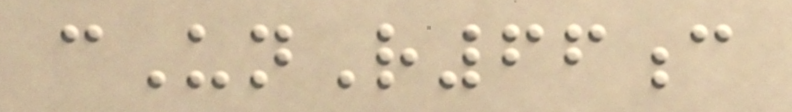cUnR66c
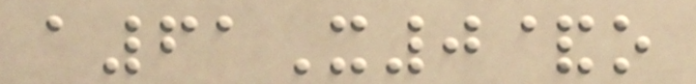a61X0&o
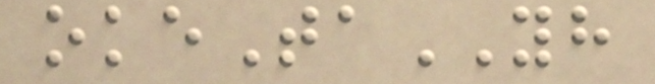okeTaYH
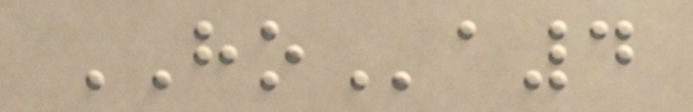HOa4
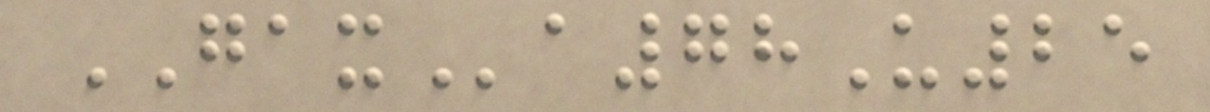GAXa78U25
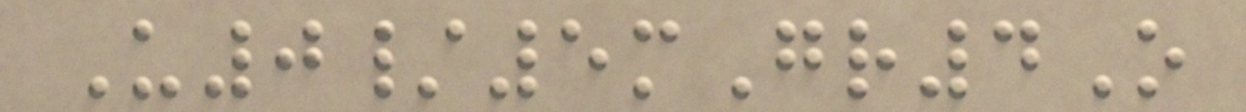U0/5mGr4O
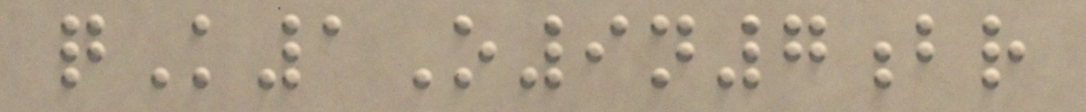qK1O9n7br
